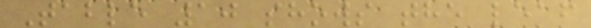Table 10 shows the leaf
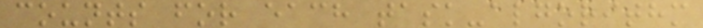counts for each task-algorithm
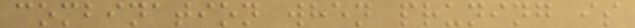combination when pruning is
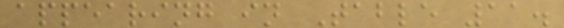appearing in Table 11.
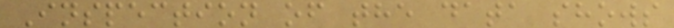Inspection of the data shows
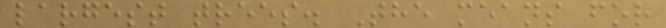largest trees. The means for
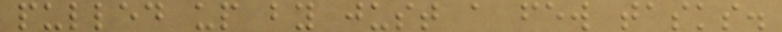pulled up by just a few tasks.
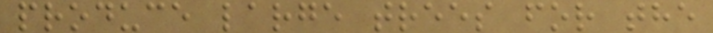produce large trees for the
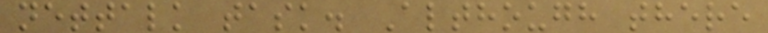nettalk task. Although there
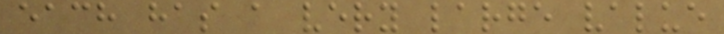each has a very large value
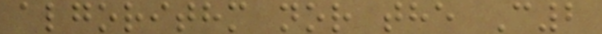algorithm nor the C2
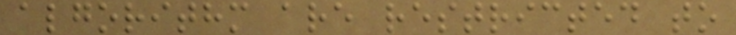algorithm are restricted to
